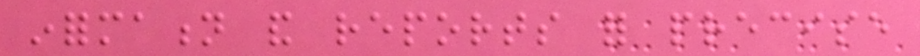information and reports for precise
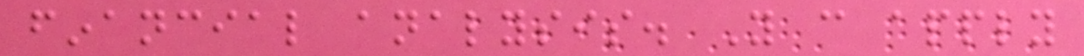financial analysis. You can apply
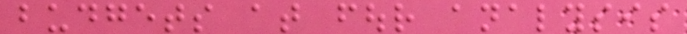budgets at four analysis
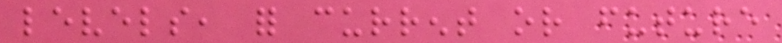levels, for current or future
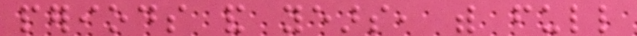periods and years, with full
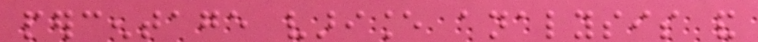percentage variance analysis and
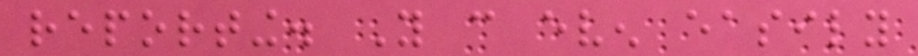reporting. You can even easily
